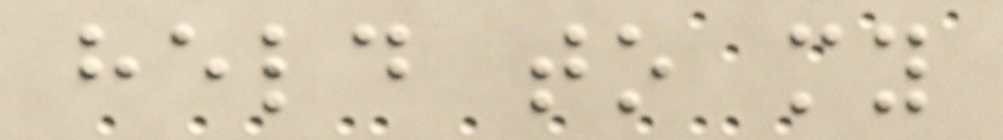held to my
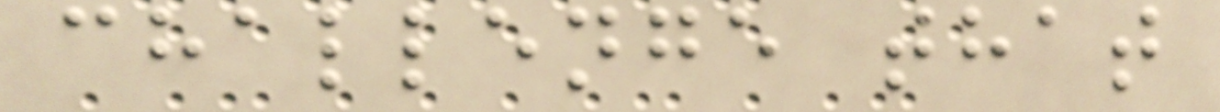challenge that
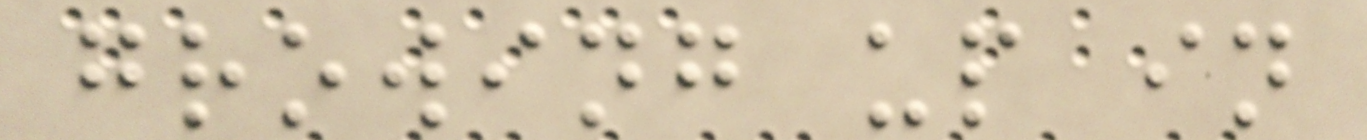growing up in
